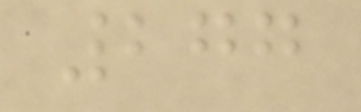277
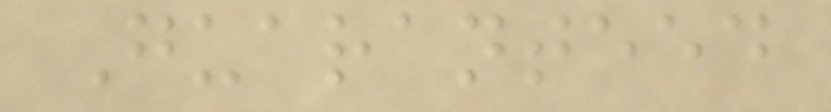Guaranteed
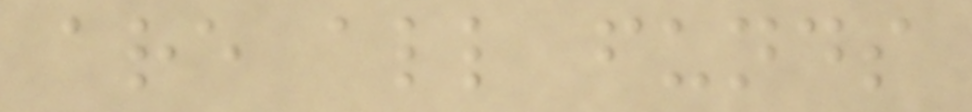are all funds
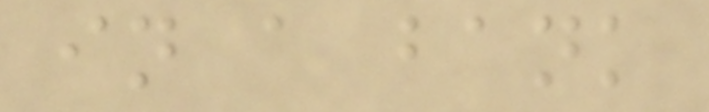in a bank
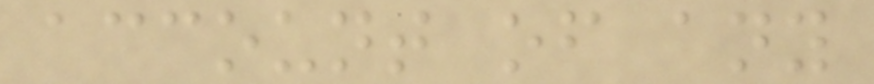account of any
